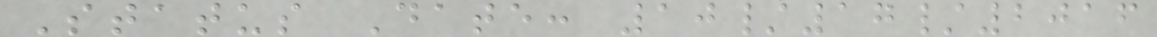Status Date: 10/17/2016
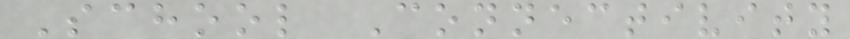School Connectivity
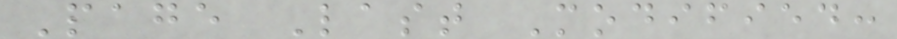Page Last Modified:
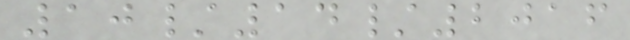10/14/2016
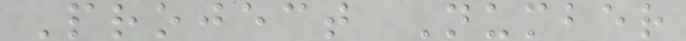Project Number
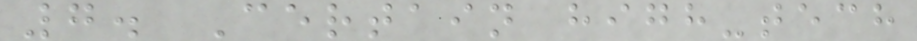7. Certain high-tech
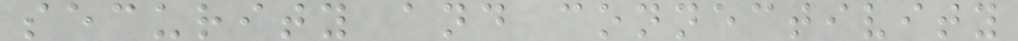security and connectivity
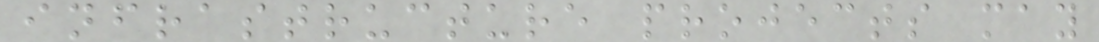infrastructure projects may
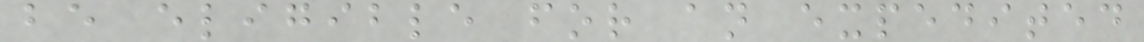be eligible for an expedited
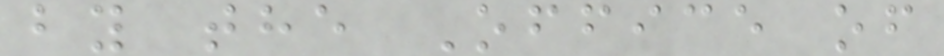by the Office of
